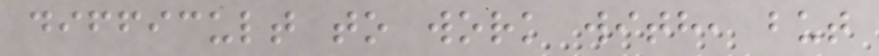difficult to work with, but
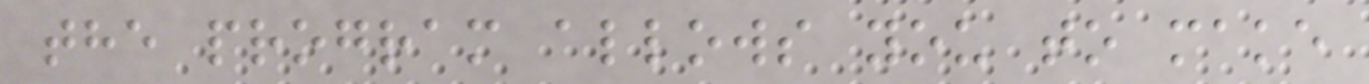the program allows you to make
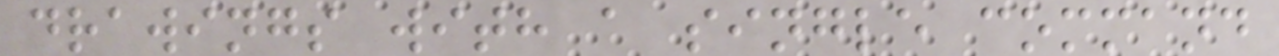drawings with a single command
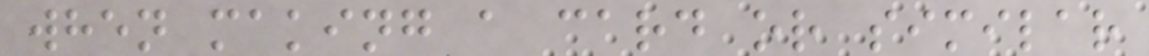when making a card or similar
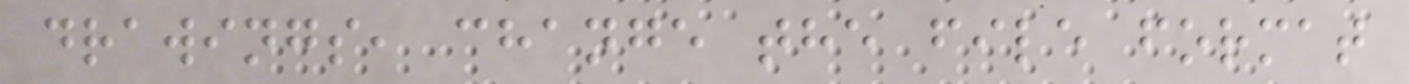drawings, change the file format
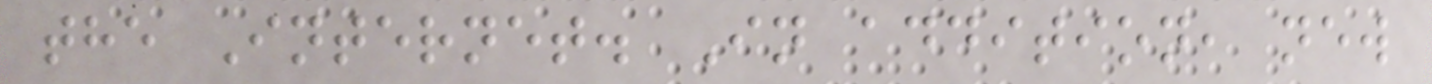the Internet. In addition, new
